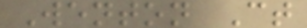Wenton Ct
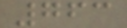763
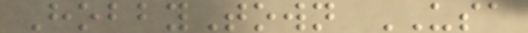HobbyTown USA
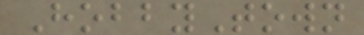HobbyTown
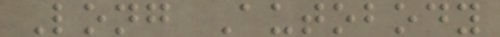Long Autobody
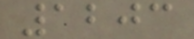1203
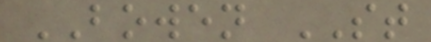BOWEN ST
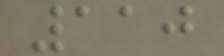110
